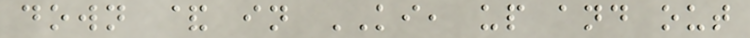down & in KI, up and out
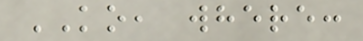KO, where:
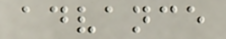advance
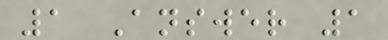1 Answer 1
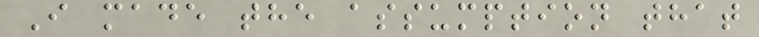I made the assumption that
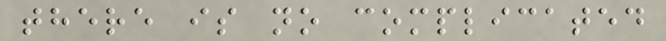there is no complicated
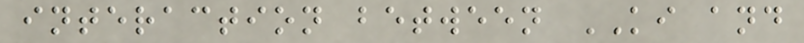interaction between KI and
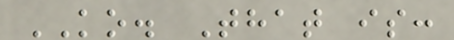KO. That is:
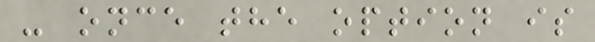- once the option is
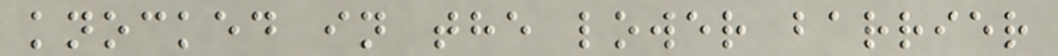knocked in the lower barrier
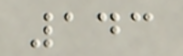143
